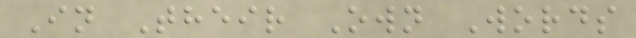In Their Own Words
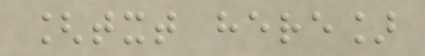[txt here]
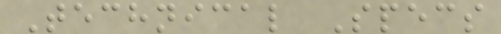Technical Specs
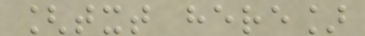[txt here]
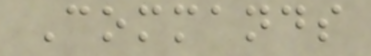Commands
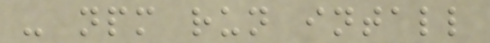- npm run intall
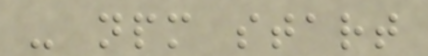- npm start
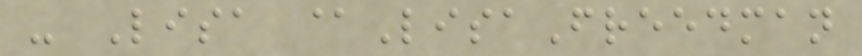- Lisa @LisaFreedman
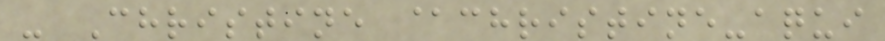- Christine @christine-aqui
